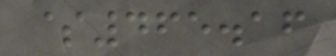$465.16
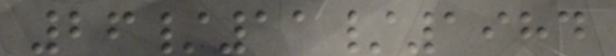26/11/1984
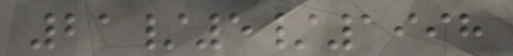21/5/1998
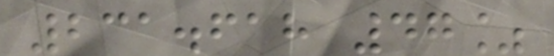231.618 47%
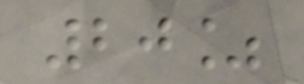20%
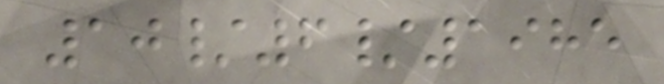10/6/1985
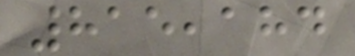815,184
